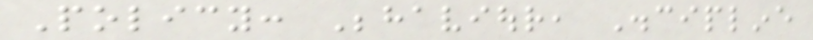Policy: Behaviour, Discipline
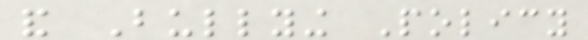and Bullying Policy
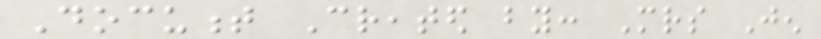Document Created by: Mrs Jen
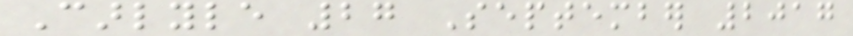Carlyle 27 September 2017
